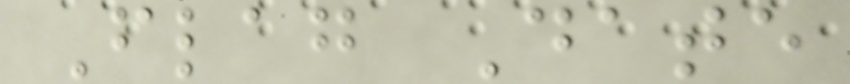Flag Date
